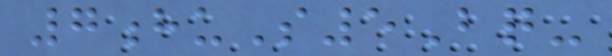7huS5Bq-
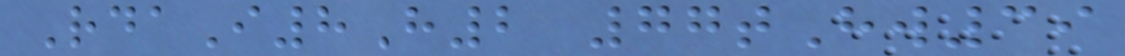RdaI8H2 77tHw39
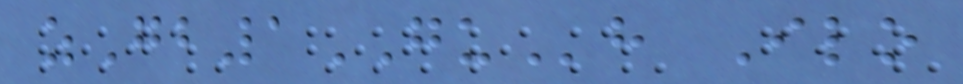zGb1GUh Ilo
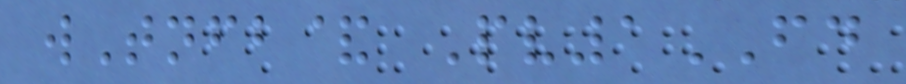wTnfb& Pv1FD
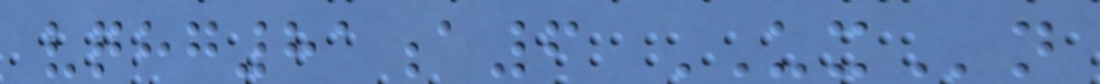vqhg81a6 UXn
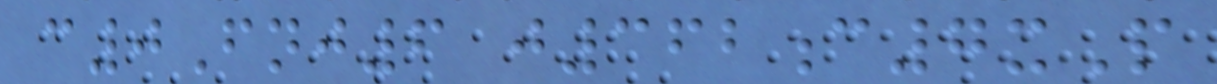c0Fnj6 j362c7xP
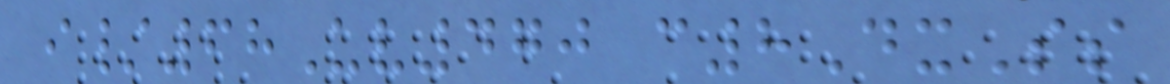i/68Uv470 c8DxSs
